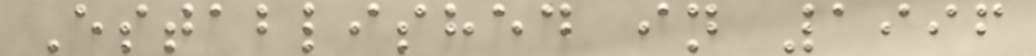Established in 1996
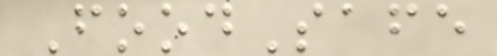FoodSafe
